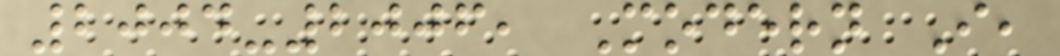2004-2006, Modern I,
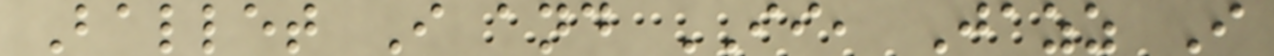Ballet I and II, Jazz I
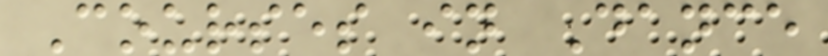Courses in Dance
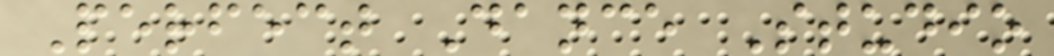Perfect Dance Studio
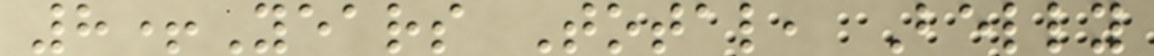8+Years Total, Belly
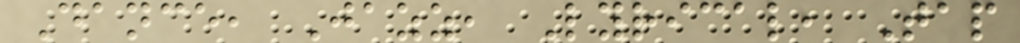Dance, Jazz, Lyrical, Tap
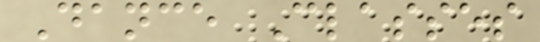Dance Classes
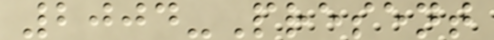2004-Present
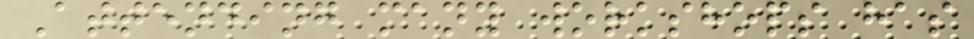Attending many workshops has
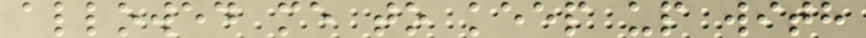allowed me to keep up with
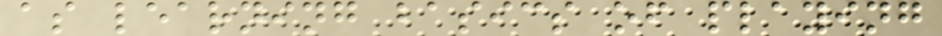as learning basics of playing
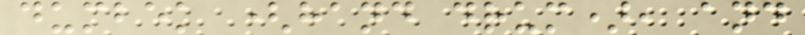dumbek (hand drum), and
